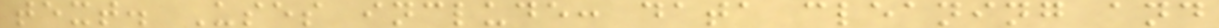text. Uses include: data cleaning and
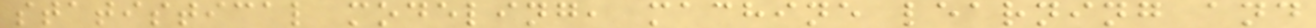statistical modeling, machine learning and
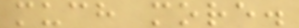much more.
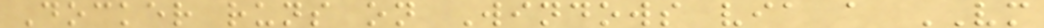Docker runs on Windows via a VM
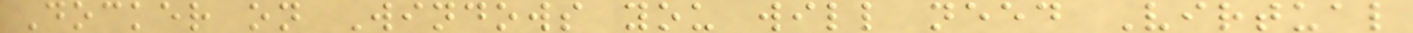Docker on Windows you will need Virtual
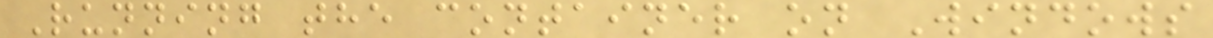Running the container on Windows
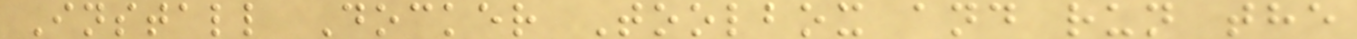Install Docker Toolbox and run the
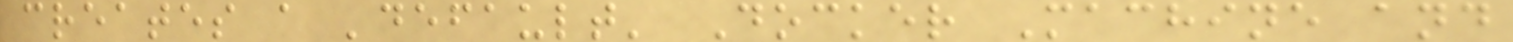creates a 'default' Docker Machine and
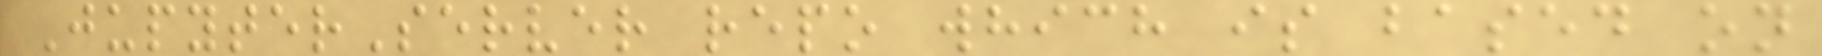JupyterServer repo which is based on
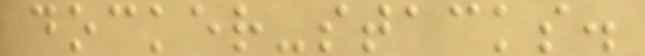docker-stacks.
